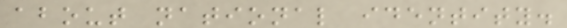about national identity.
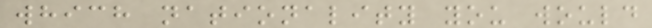which nationality you would
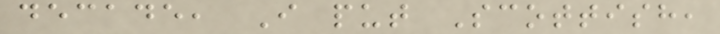decade, I put Scottish,
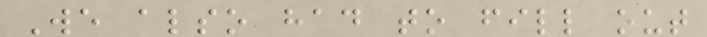We also had to fill out
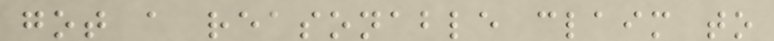got a reasonable claim to
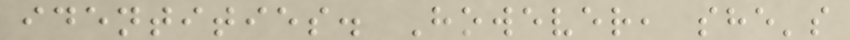identities. However, she's
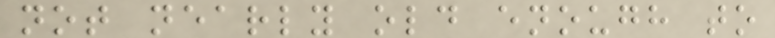not nearly old enough to
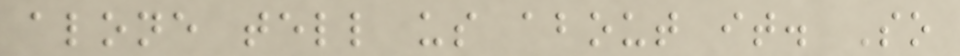alone tell us about it. So
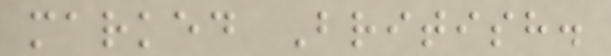marked British.
